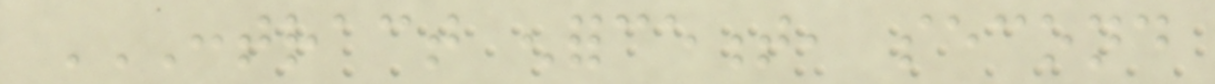CONTRACT ENFORCEMENT, SECOND
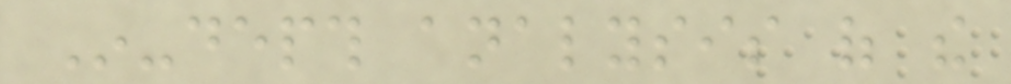In-depth analysis of the
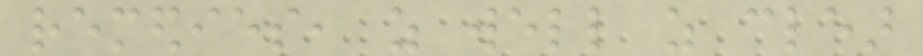remedies, as well as clear
